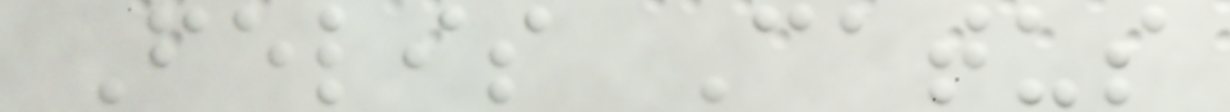Felis Catus
